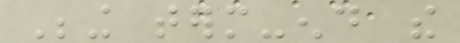Being term-end the
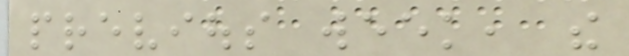previous week, the
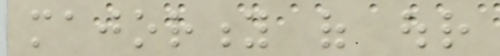majority of our
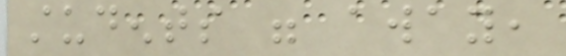students were away,
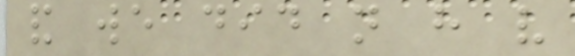and we did not have very
